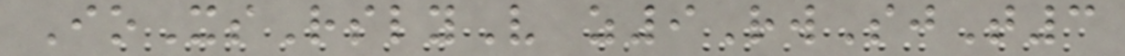IoXsRslyV z9RwSjT3
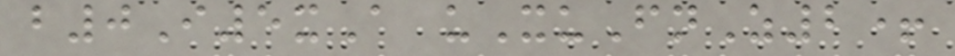b0I5xA uXuFnZ2+
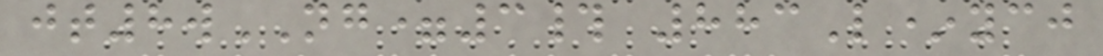jt8wNG=3# 883L*ycj
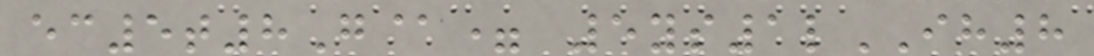ec5t8G@= 5ys1lIH8
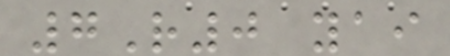7R0 yai
